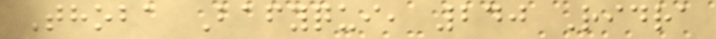Thoba Bafyqui, 240 Ridra
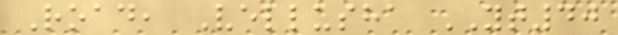Road, Vellusha YT40
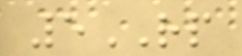5RP
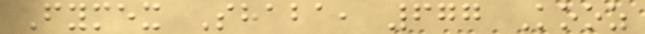Fymex Shaba, 677 Kooz
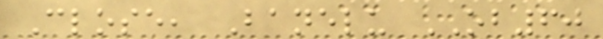Close, Banelu OB60
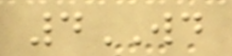4WD
